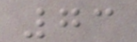73
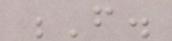F.
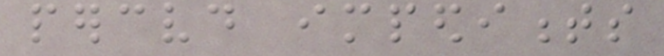perceived impediments
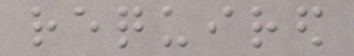required
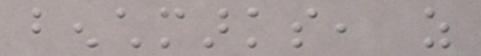benchmarks, as
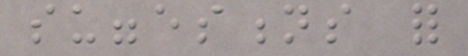suggestions for
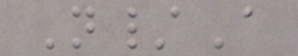N/A
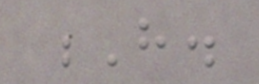H.
